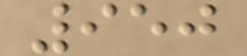950
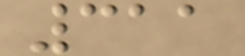311
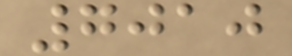7010
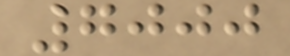7000
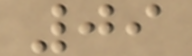09
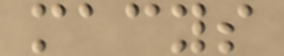macys
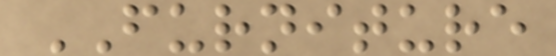FURNITURE
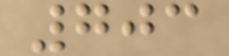703
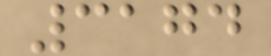3174
